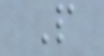P
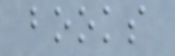books
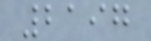2197
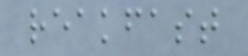reakfast
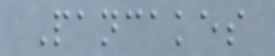Pancakes
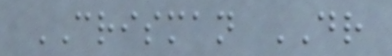CRISMAN DR
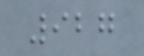927
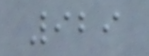929
